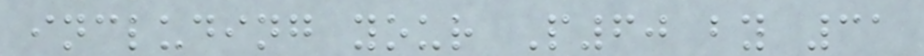including your P60 by 31
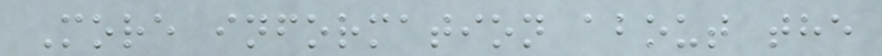More information about the
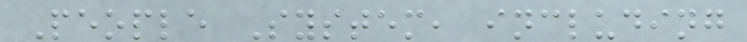People System, including
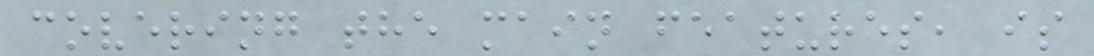covering the main features, is
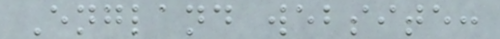England website:
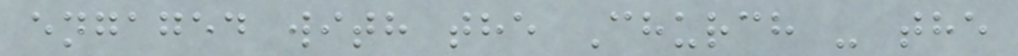engaged with the Church - the
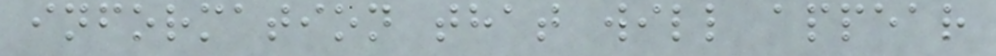information that will appear
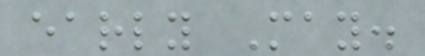early May.
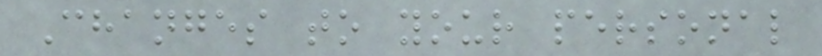Changes to your personal
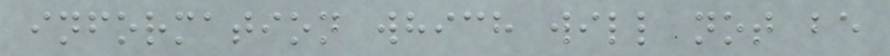information which will not be
